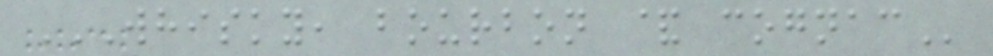WHISKY, BOURBON & COGNAC
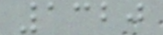1320
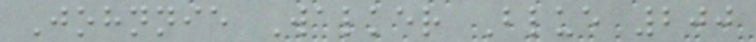Johnnie Walker Blue 200
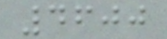4600
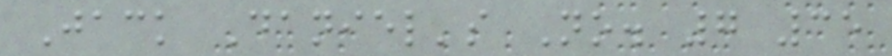Jack Daniel's No. 7 35
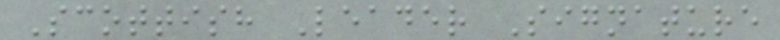Scottish Leader Signature
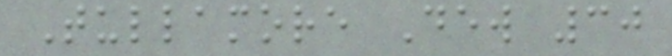Tullamore Dew 30
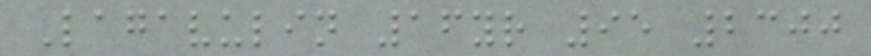Lagavulin 16yr 95 2300
